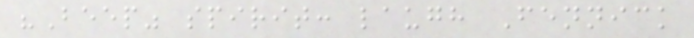"Beep" spirit: laugh Fennick
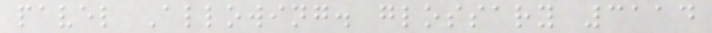pavel Allowing. glossary 3114
